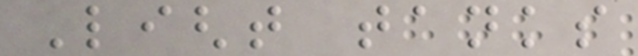Light tanks
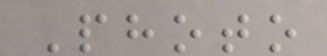Photo
